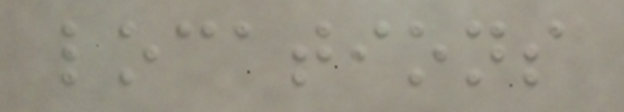locations
